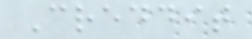Creddit
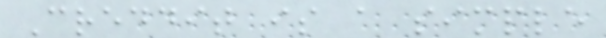Creddit is a simple
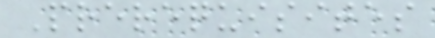Prerequisites
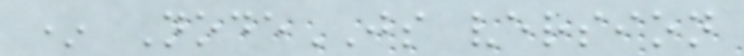* NodeJS version
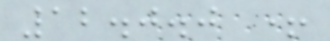12.0.0 +
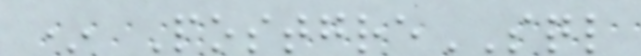* PostgreSQL
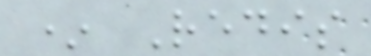* Redis
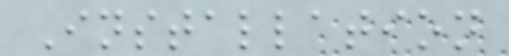Installation
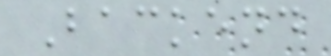Backend
